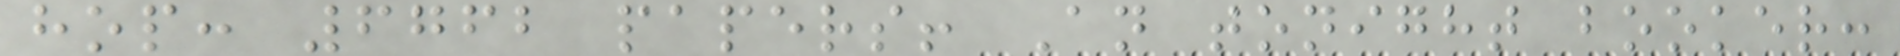hop: 6762 papers! An tonight booker:
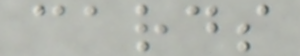cards
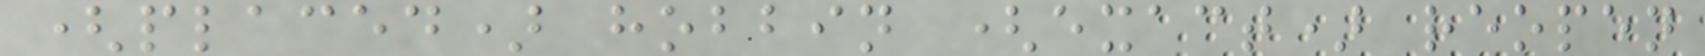(placed) hobbin (exact) reopen
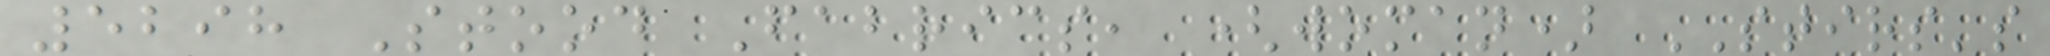5298 Stood Fabrics, (woman) STIRS's
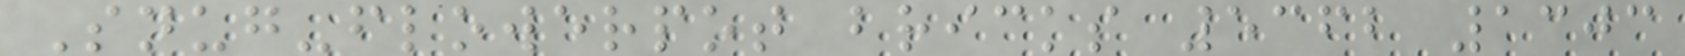Snug-flowerpot bricks 5362 1303
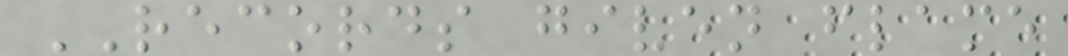RECORDS given flame
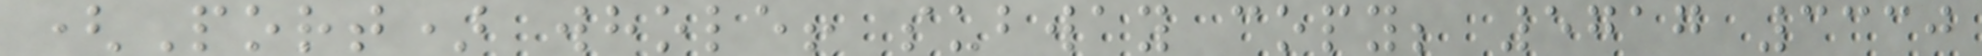(Port) whole! subway copy; 5717 3330
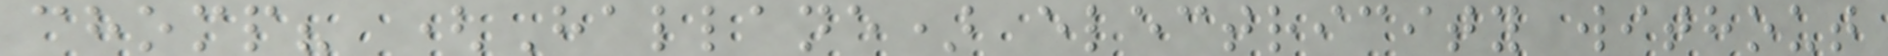chomp? (Hallane) electricity without
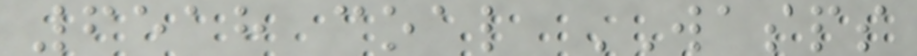6518 coal WASPS
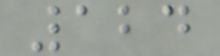124
